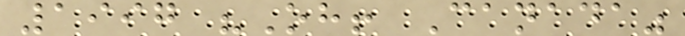1997 "Oh! Canada"
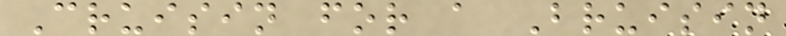Cruisin for a Bruisin
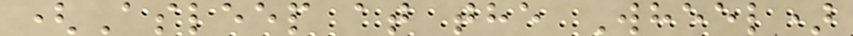(Asleep at the Wheel)
